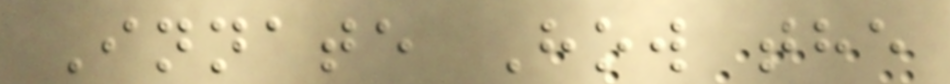Innate How the
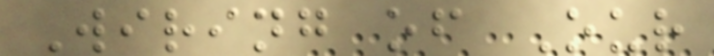Wiring of Our
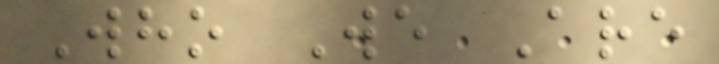Who We Are
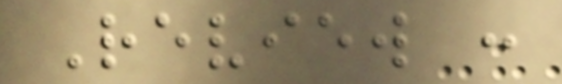Review :
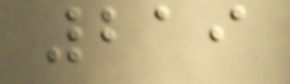219
